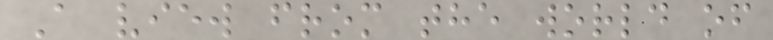A view from the world of
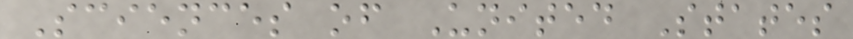Sciences of United States
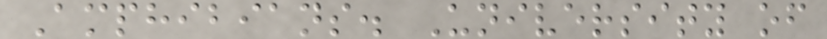Amphibians. University of
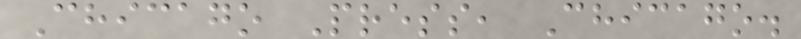Chicago Press, Chicago.
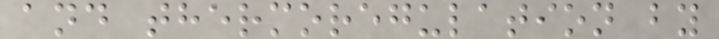and thermoregulation by
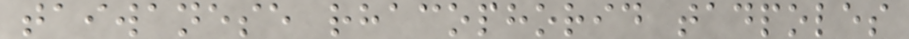taiwanese rhacophorid tadpoles
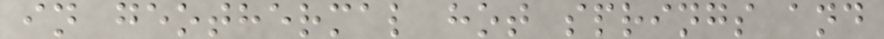in geothermal hot springs and
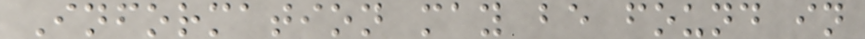Information may be found in
